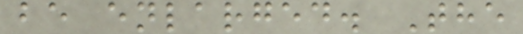be enlarged. The
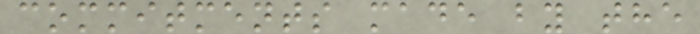commitments made by the
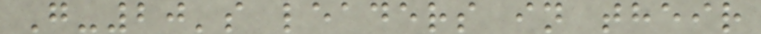G-20's leaders in their
